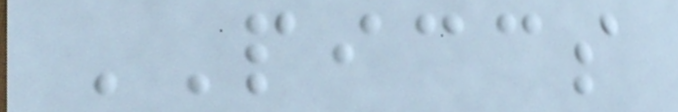PICCS
